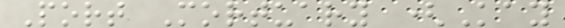Port Mortuary (Kay
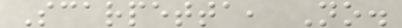Scarpetta, No.
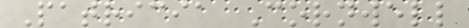Patricia Cornwell
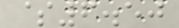$6.50
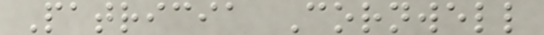Patricia Cornwell
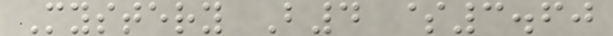Mystery B4 $3.60
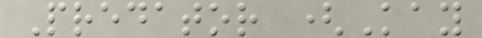Predator (Kay
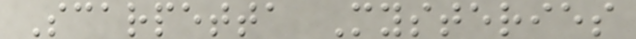Scarpetta Mysteries
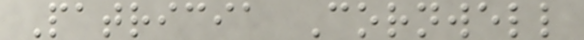Patricia Cornwell
